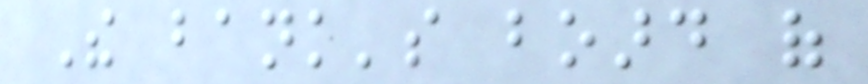The bank's board of
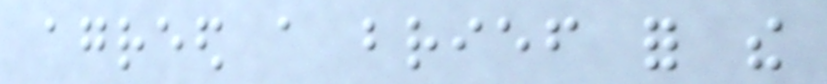agreed a brief for the
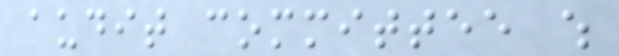audit committee which
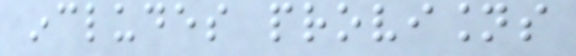includes provisions
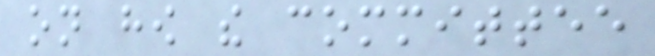on how the committee
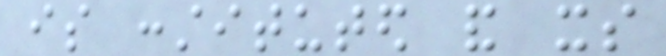is constituted and its
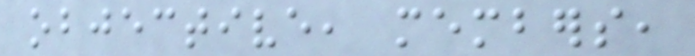objective, members,
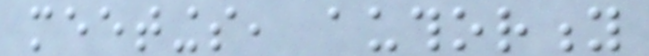meetings, authority
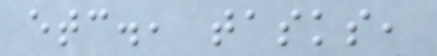etc., tasks,
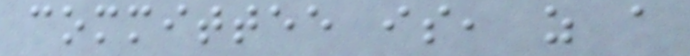committee is, as a
